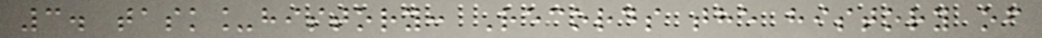3. task_history: Records the history of
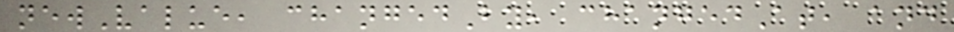newValue, changedBy, changedAt, and
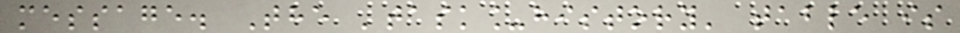message. The 'task_history' table is
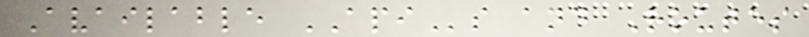Available APIs and Routes
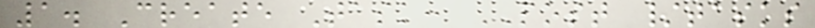1. Create Task: POST /tasks
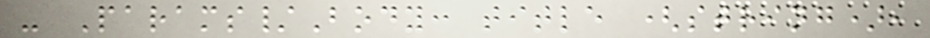- Params/Body: title (string),
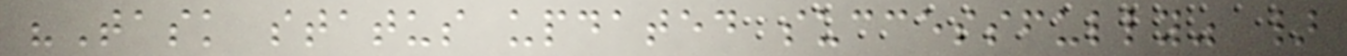"Task status updated successfully" }
